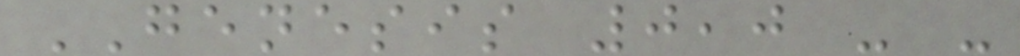GENESIS 0,0 - -
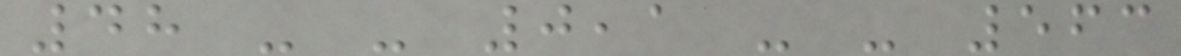48 - - 0,1 - - 563
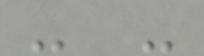- -
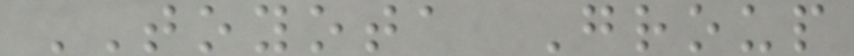TOYOTA Group
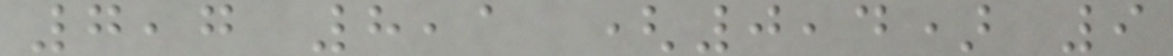7,7 8,1 (0,4) 9
